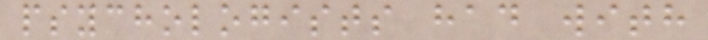psychologists had with
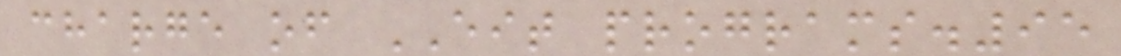charge of EIT programs.95
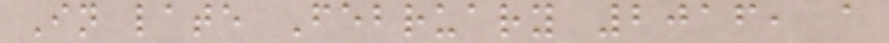In late February 2016, a
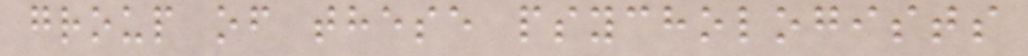group of these psychologists
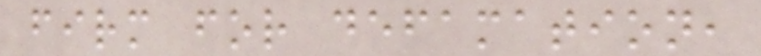firm for defamation,
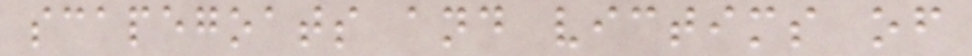scapegoats and victims of
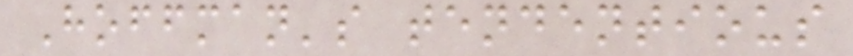Hoffman's tendentious
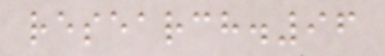research.96
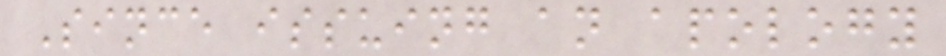Since issuing an apology
